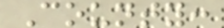County:
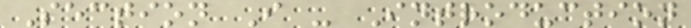Section I - Introduction
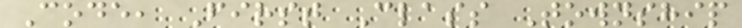Code, First Class Township
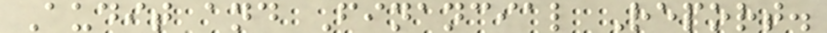Audit and Financial Report.
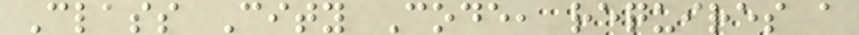Class City Code, requires a
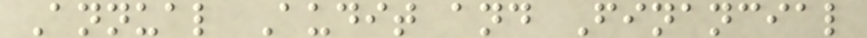Annual Audit and Financial
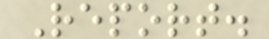Report.
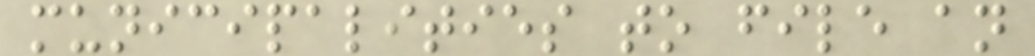municipalities to file an
